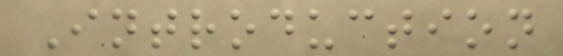Introduction
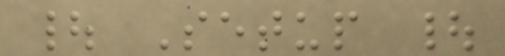| Setup |
